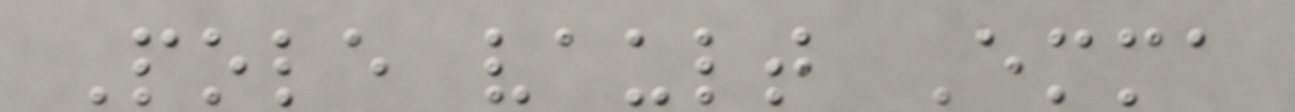Pole vault Emma
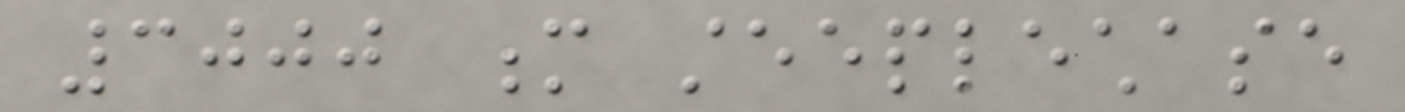3000 m steeplechase
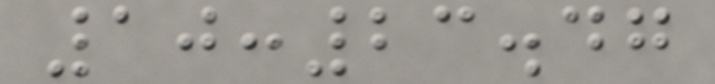10:23.47
